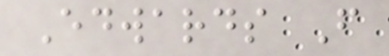Edwards F
